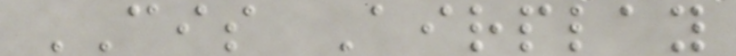CIS Airplay
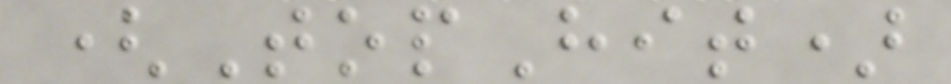(TopHit)
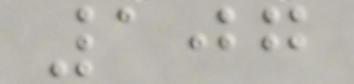107
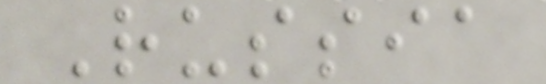Russia
